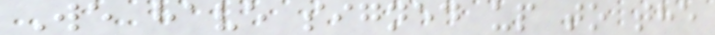We have signed up to the
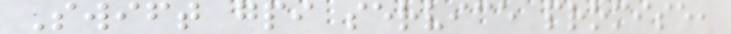Swift gpi service promise,
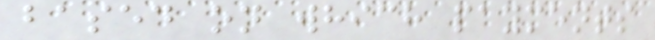based on which payments
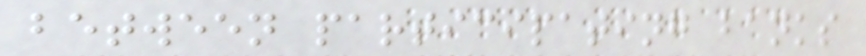between participating banks
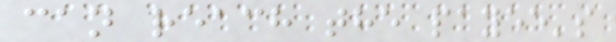can reach the payee's
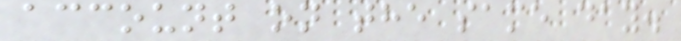account on the same day.
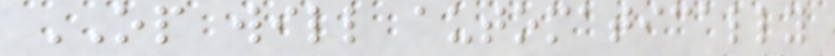OP will automatically
